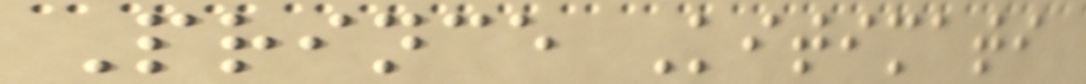Prince Kitimati
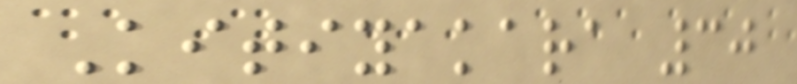Kitiyakara 30
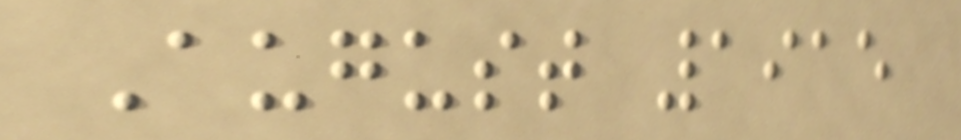August 1915
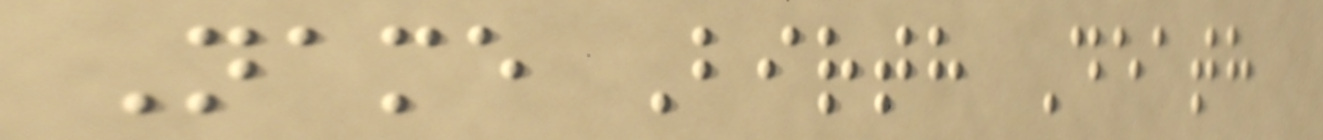Name Birth Death
